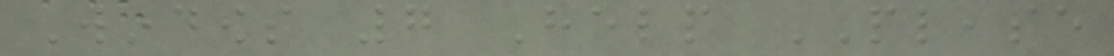Windows 7 Help PLEASE
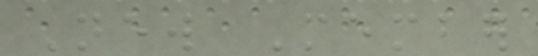New Member
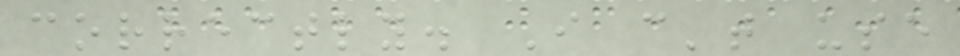correctly. I can't use
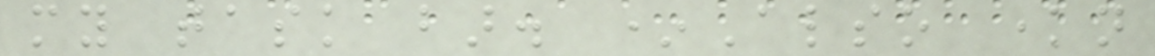my task bar. *Also known
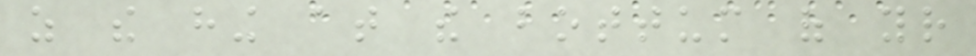as the hing at the bottum of your
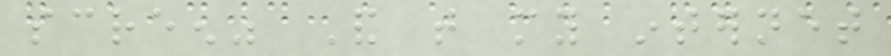screen" And that my internet
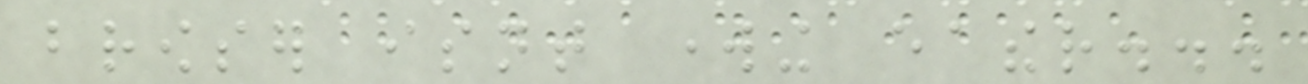browser isnt working eather...
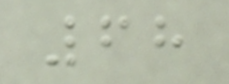68
